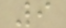9
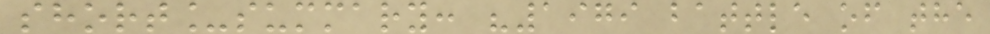short_summary: "1979 battle of the
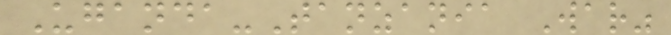Uganda-Tanzania War"
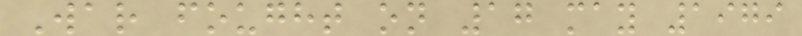War fought on 17 may 1979
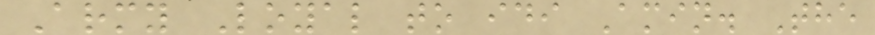Army Loyal to idi Amin. The
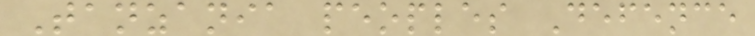Tanzania peoples Defence
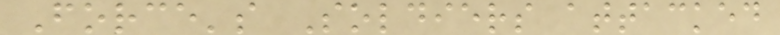Force's Soldiers attacked
